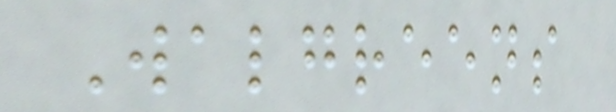Walgreens
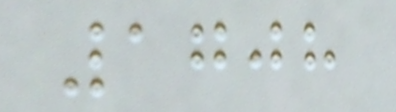1708
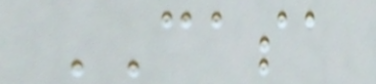CASA
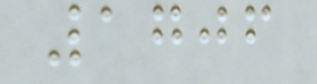1706
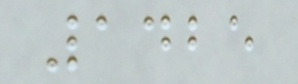1425
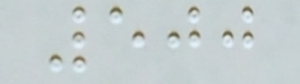500
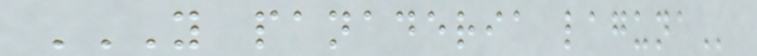Y PANADERIA LAGUNA
